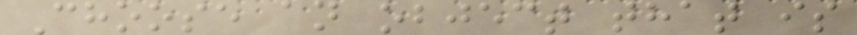Choose an object that is
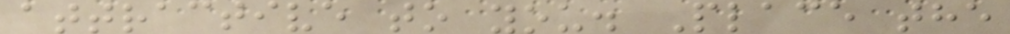attractive to you. Place the
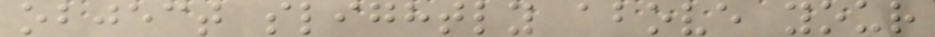object slightly above your
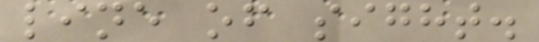line of sight.
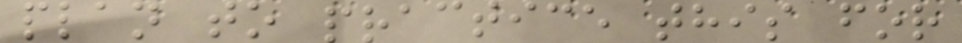plan to practice this for
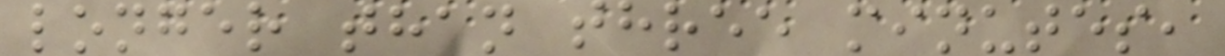longer than three minutes,
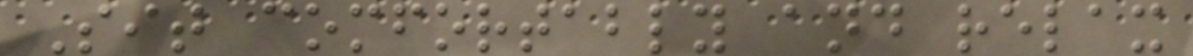Sit comfortably and relax
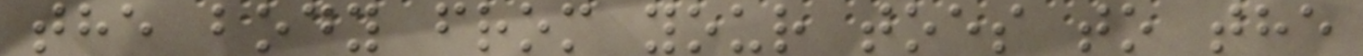the body from your toes to the
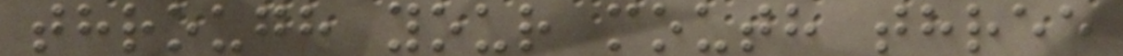through your mouth three
